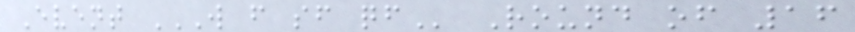Event W F SF QF Round of 16
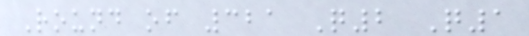Round of 321 Q2 Q1
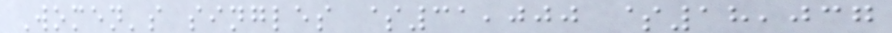Women's singles $31,000 $18,037
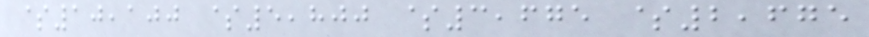$10,100 $5,800 $3,675 $2,675
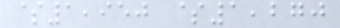$1,950 $1,270
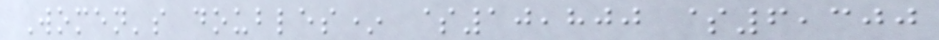Women's doubles* $10,800 $6,300
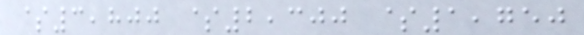$3,800 $2,300 $1,750
